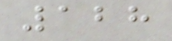128
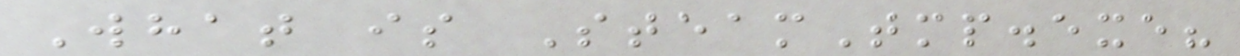What is SteamTmp.exe?
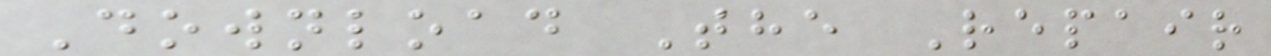Download The Repair
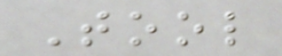Tool
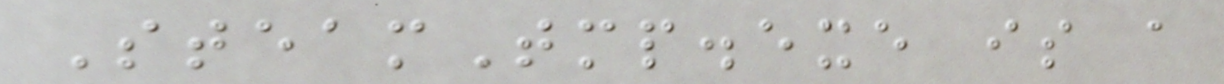SteamTmp.exe is a
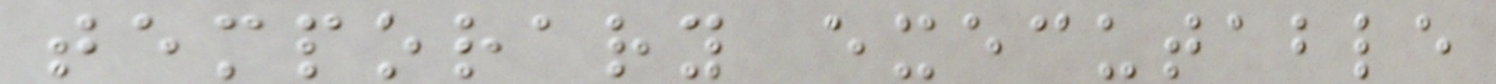temporary executable
